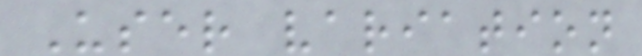User variation
